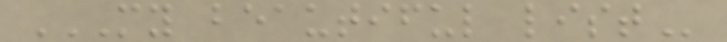MY BEAUTIFUL LIST
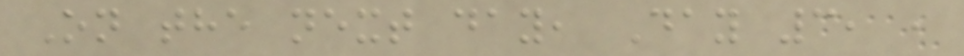On the next day, Day 3, ,
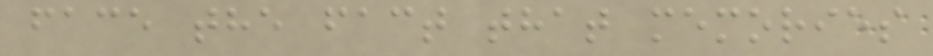face the fact that memories
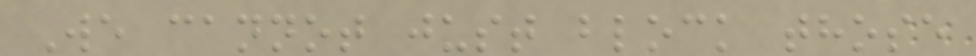We cannot just block those
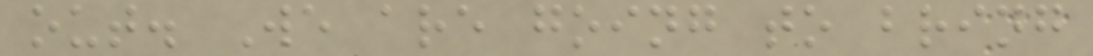out. We are going to bring
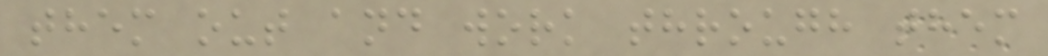them out and work through them
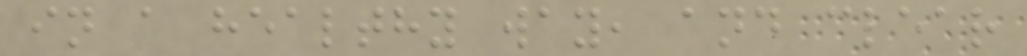in a healthy way, and clear
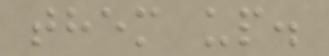them up.
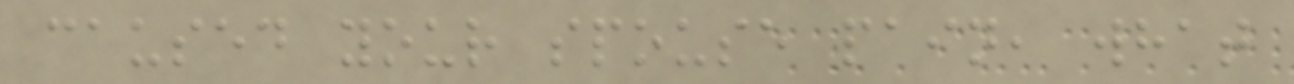caused your spouse pain, what
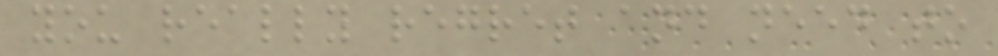you really regret and need to
